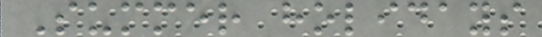Summer holidays
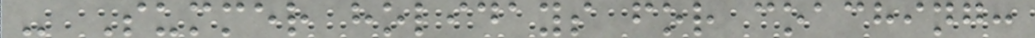- Summer holidays for coaching:
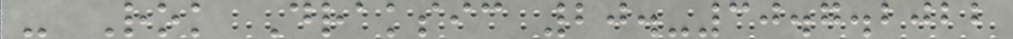- Rok Draksic 20.-30.7.2022
